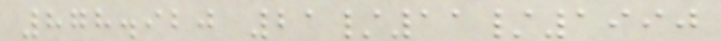878.920 21/11/1990
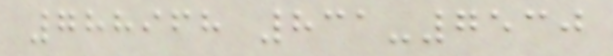788968 831-7530
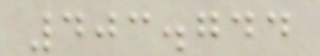403.744
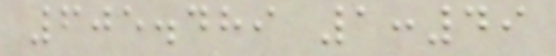605.489 1:49
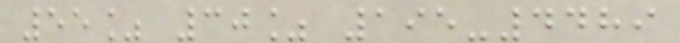55% 30% 195-4489
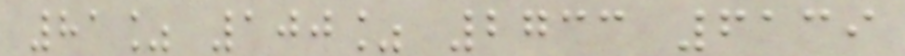81% 100% 2733 6139
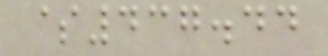$437.44
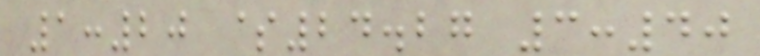1:20 $24.27 3:40
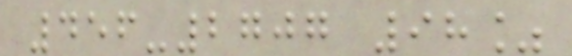456-2707 98%
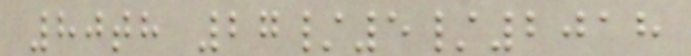80th 27/5/2018
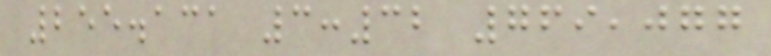255.131 3:32 769,077
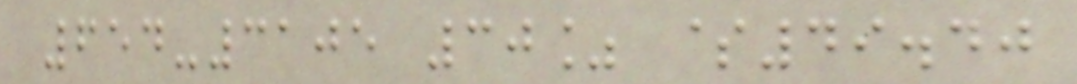654-3105 30% $49.40
